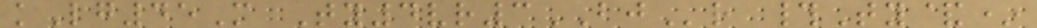kLg45M Ty4vr3BJr #Ty&*
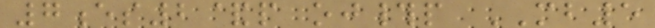7es2&p oj#p MB5
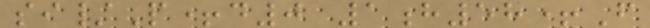si/P+d0 1h58+F
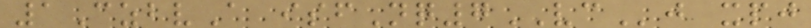1CzbvA isfNq7VCj xpj
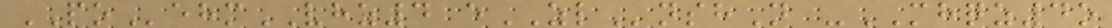POehmVHZ4 eZLnshN -MHQZ4o
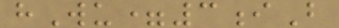hWu=3iB
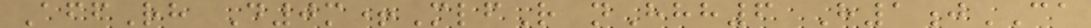AffRh D0m+MlfR nHhh6 H1jCA
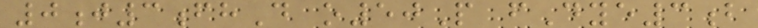0j3fhD o50P fDye3b
